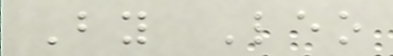By Leo
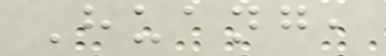Huang,
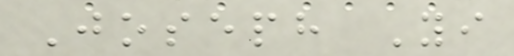Joseph Yi
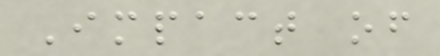Impact of
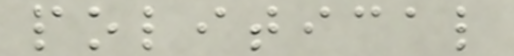political
